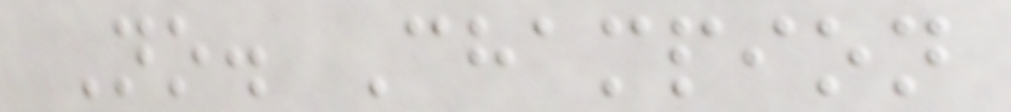No. Champion
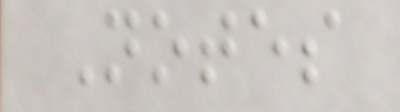Notes
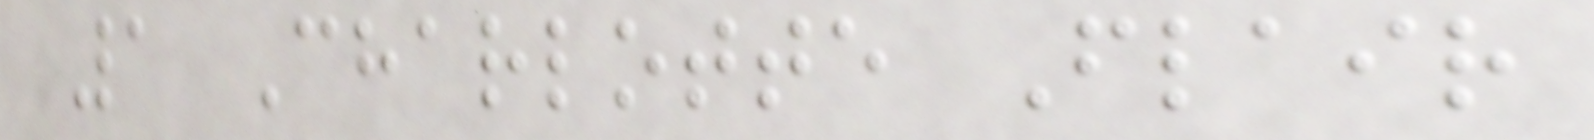1 Charlotte Flair
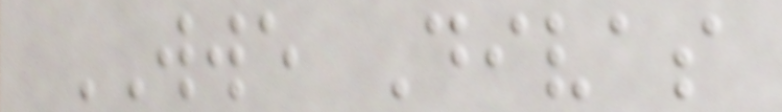WWE Divas
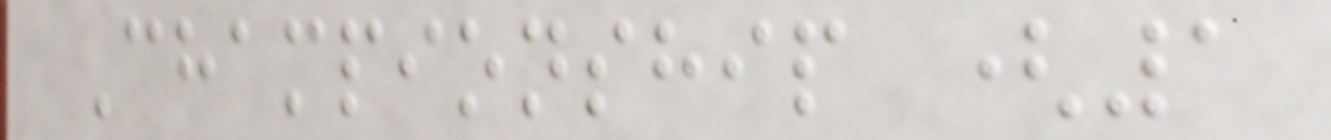Championship (1
